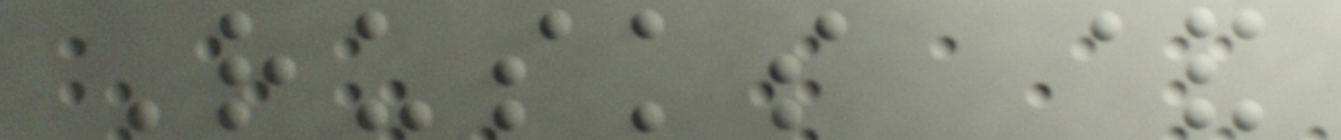Rusks &
